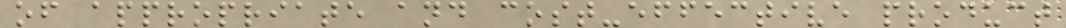of appropriate and cost-effective product
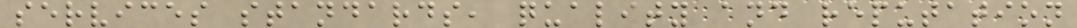services standards, quality and reputation
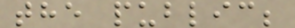the public;
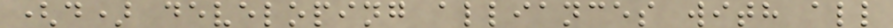(d) developing alliances with all
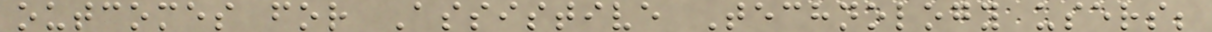outcomes for Assistive Technology users;
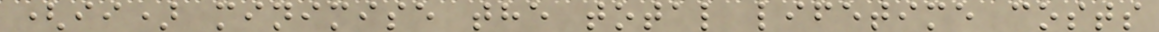(ii) minimise the total lifetime costs
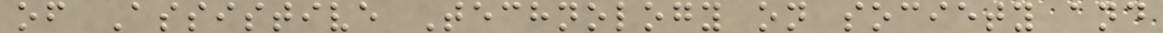of Assistive Technology on society and
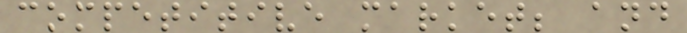competitive market; and
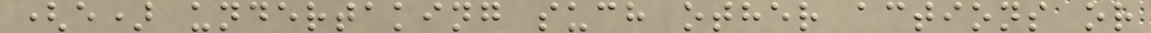(e) undertaking such other actions or
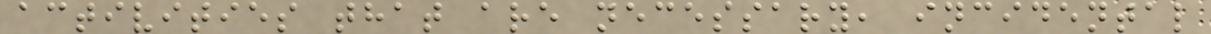activities that are necessary, incidental
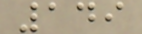149
